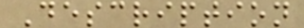Description
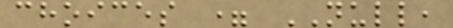choices = NULL,
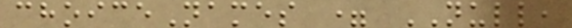choiceNames = NULL,
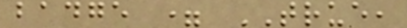badge = TRUE,
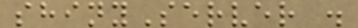shinyServer .
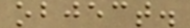object.
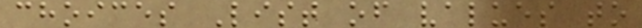choices List of values to
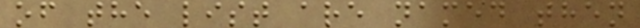of the list are named then
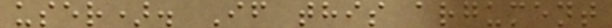user). If this argument
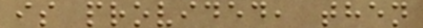is provided, then
